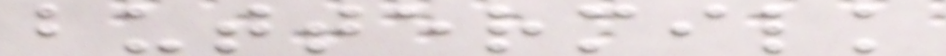buttermilk
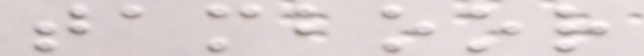tamboor
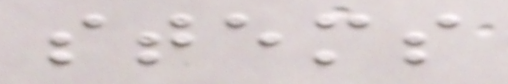stems
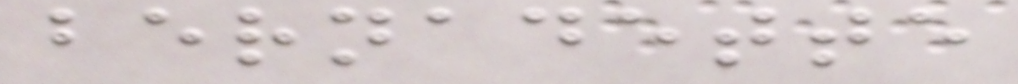bernadette
